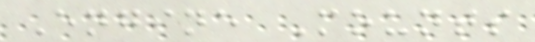Engine Mounts
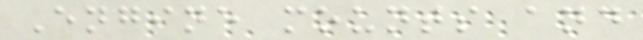Engine mounts and
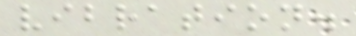vibration.
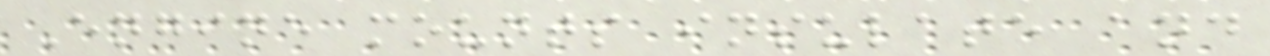Engine mounts insulate and
